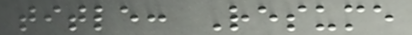title: Resume
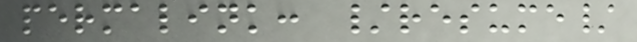permalink: /resume/
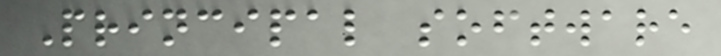Principal software
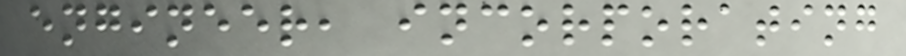engineer, incorporating
